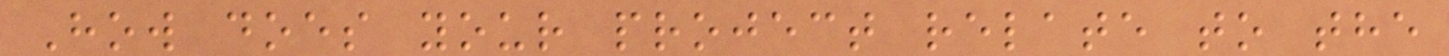How does your project relate to the
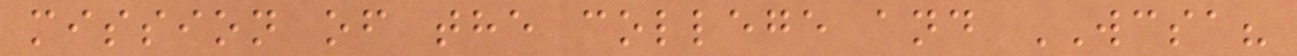mission of the college and WCSA?
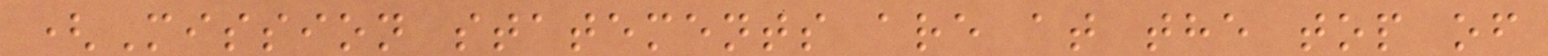(Mission statements are at the top of
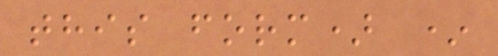this form) *
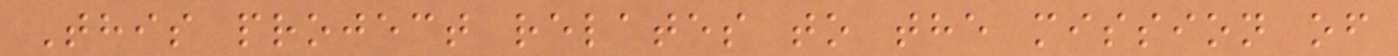This project relates to the mission of
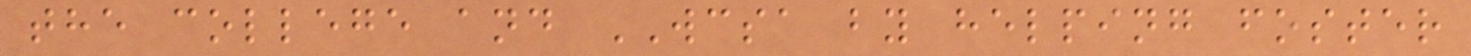the college and WCSA by helping foster
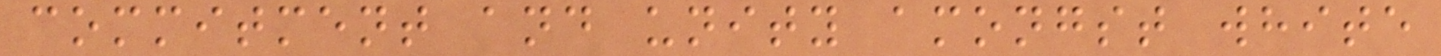commitment and unity amongst white
